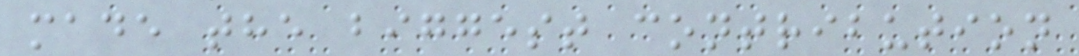made the biggest contribution
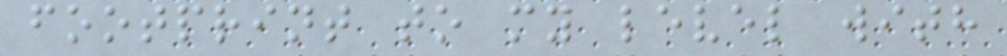footprint to my level with
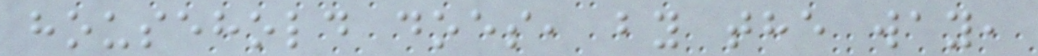household does, by the way,
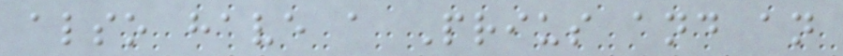also have a Prius and an
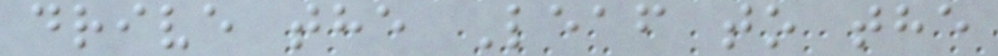drive the Leaf to the
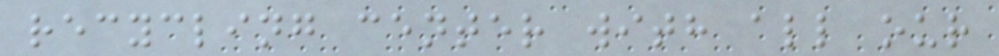recycling center with all our
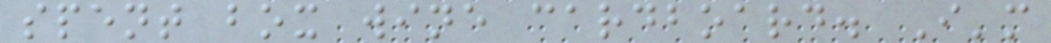spent box wine cardboard. I'm
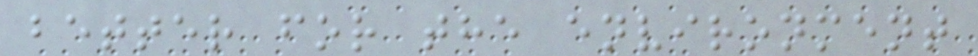better for the environment
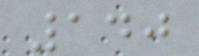140
